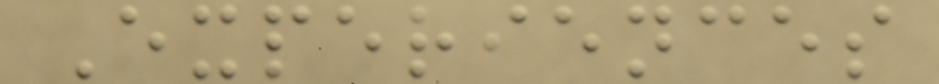Experiences
